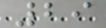29
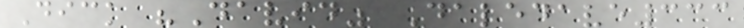Dick "David" Daledave333
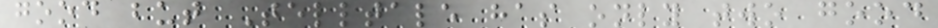good but Telltale has only two good
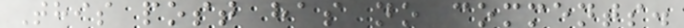This post has no comments.
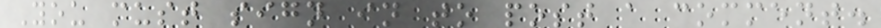You must sign in to post a comment.
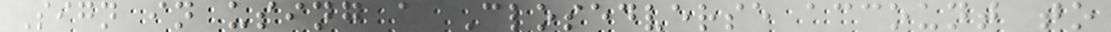Sign in using a Closedverse account to
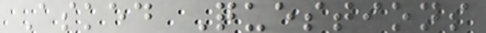Asked Questions
